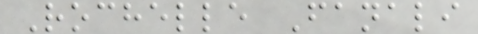Rochelle Fanali
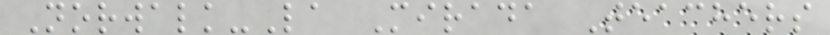Norwalk-La Mirada Teachers
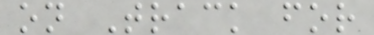on Track for
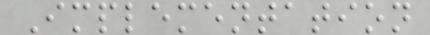Implementation
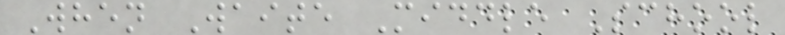When Waite Middle School
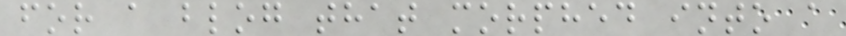for a blog that morphed into a
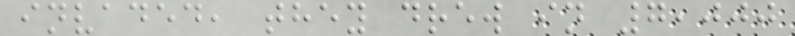invaded, they drew in 7,000
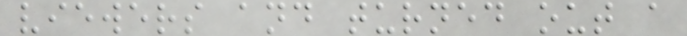viewers and turned out a
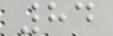84
